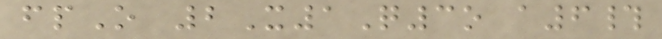fpO 2X1Q3o a6#
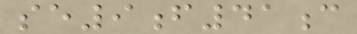se9f41c
